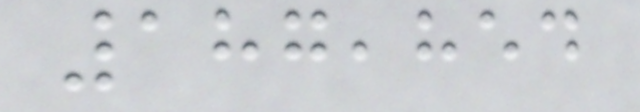187,854
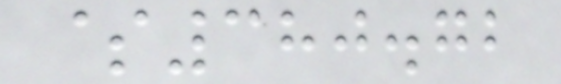$380.72
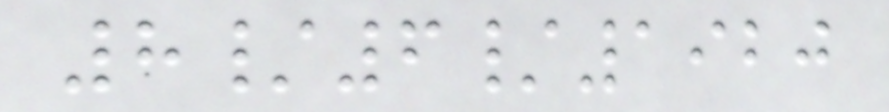8/6/1920
